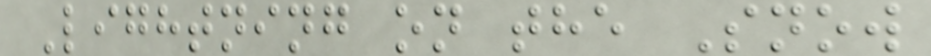Lightning on the Snow
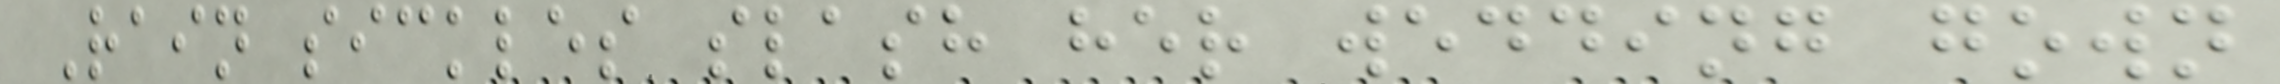Rain sickles slash her wedding gown
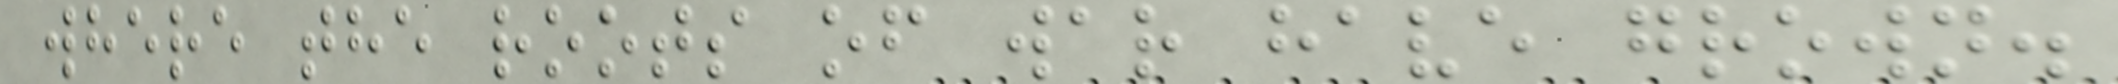where the roots of war have grown.
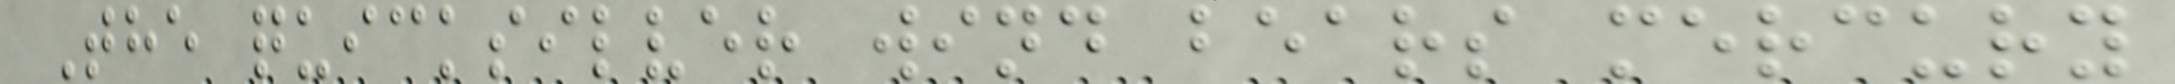The quicksilver wind bears mercury
